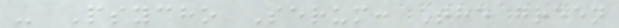- Psycho Serum: The green
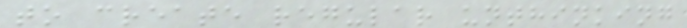to create regular unthinking
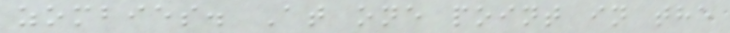zombies. At one point in the
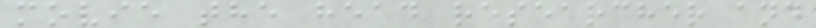movie the head researcher and
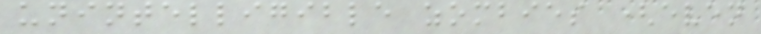unintelligible zombies (even
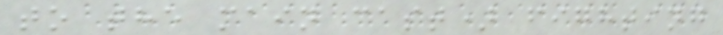to the main cast) fighting
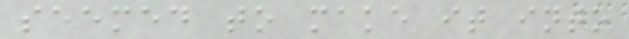seemed to make it into
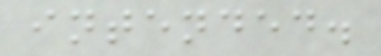intended.
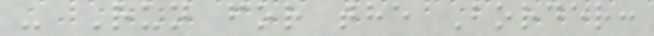- Run for the Border:
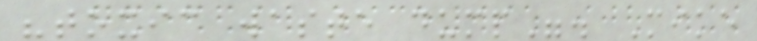"toxic waste dump". Mike
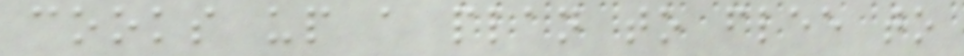cooks up a plan to flee to
